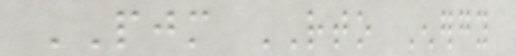PJM RTO Energy
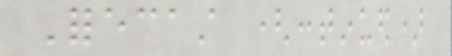Forecast (continued)
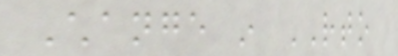Change in RTO
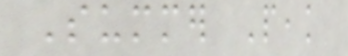Summer Peak
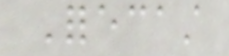Forecast
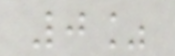0%
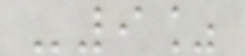-9%
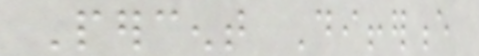Percent Difference
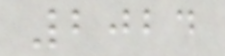2024
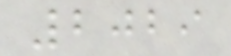2029
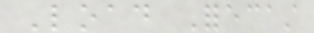Load Forecast
